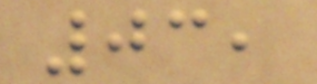03,
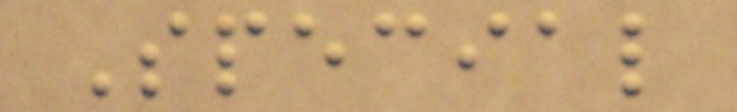Special
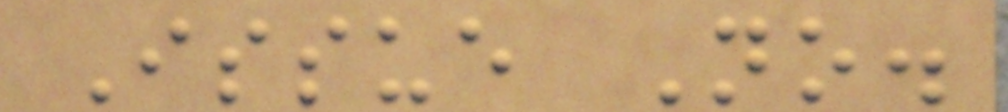Issue No.
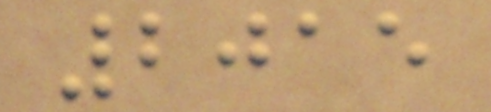2015
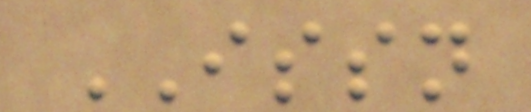ISSN
